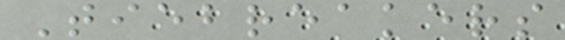Tiebreakers
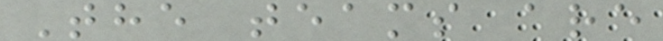The teams are
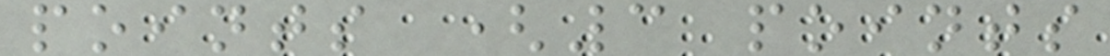points (3 points
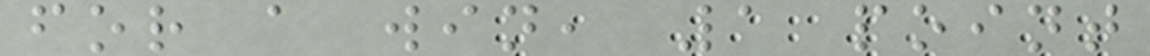for a win, 1 point
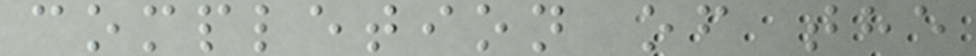completion of the
